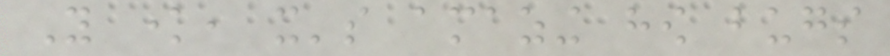You know, it's amazing how bugs
